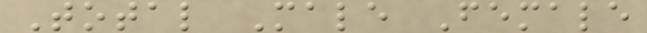Total Male Female
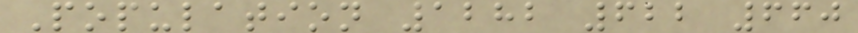Population 1282 622 660
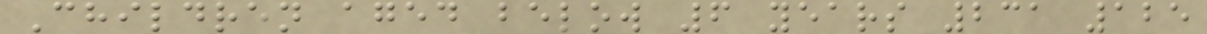Children aged below 6 years 231 125
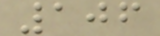106
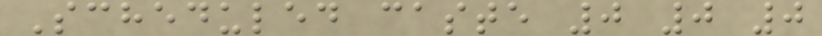Scheduled caste 0 0 0
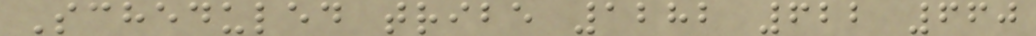Scheduled tribe 1282 622 660
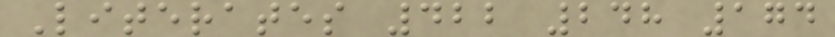Literates 422 248 174
